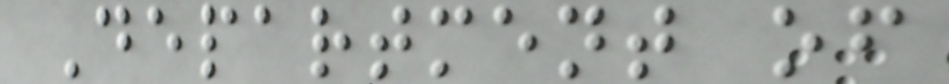Department of
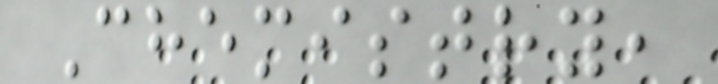Chemistry,
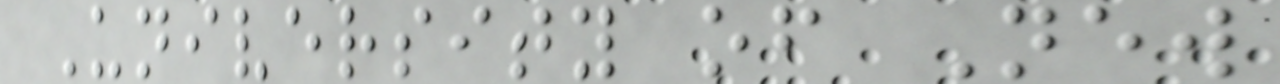University of New
